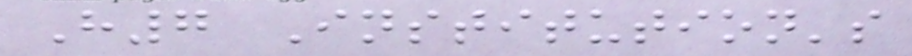H7 Institution's
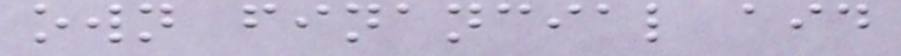own financial aid
